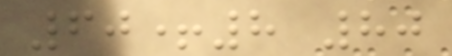60+8 80
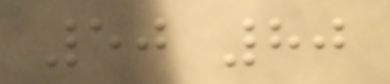50 80
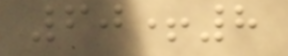60+8
